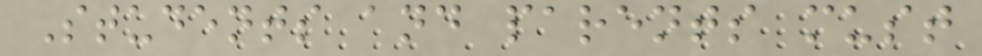Students and parents must
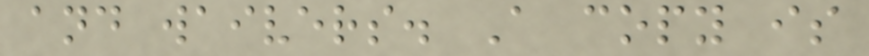and waivers. A copy is
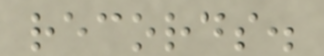records.
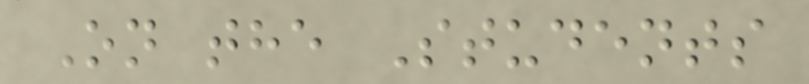On the Students
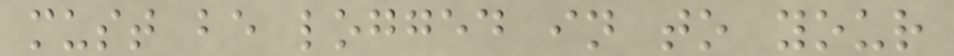must be logged in to your
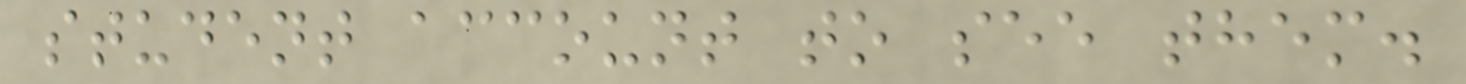student account to see them.
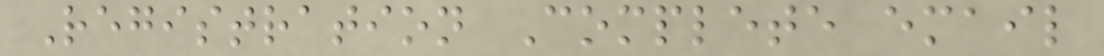Registration Complete email
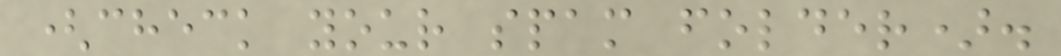(check your spam folder).
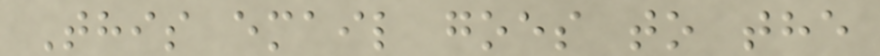This email goes to the
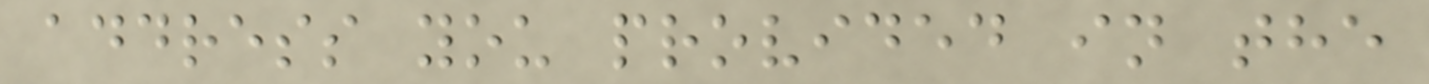address you provided in the
